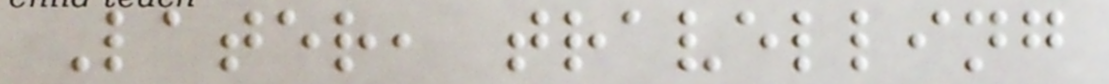Later, travelling
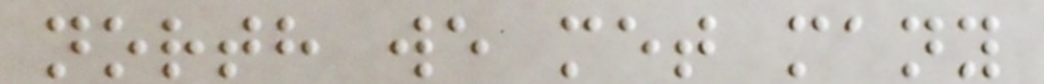north we met many
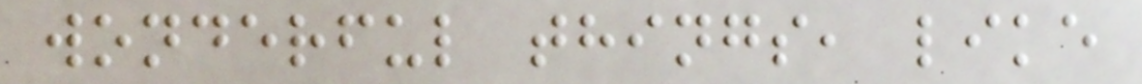wonderful things, like
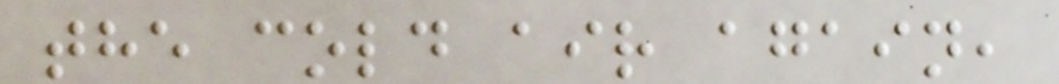the cold air again,
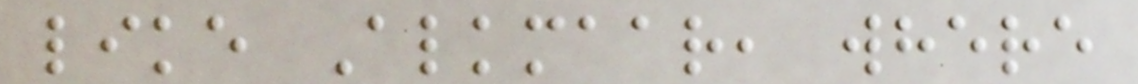like Alkmaar, where
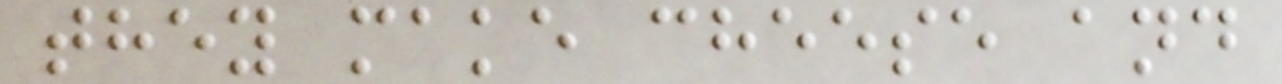they make cheese and
